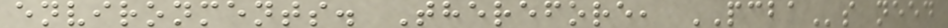environments. Therefore, PCBAs need
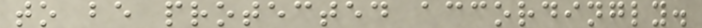to be protected accordingly.
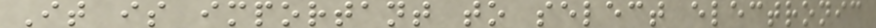It is important to select electronic
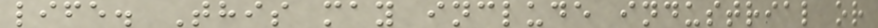life. This may include industrial or
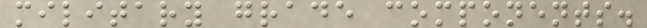military grade components.
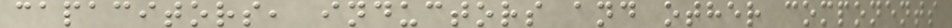capacitors, inductors and other components
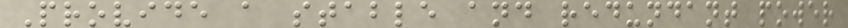Provide a stable and redundant power
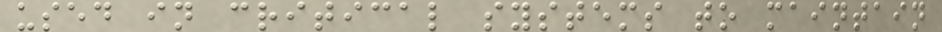used in critical systems to maintain
